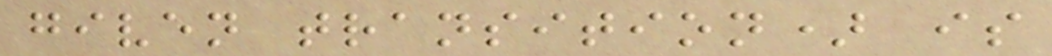given transition) is
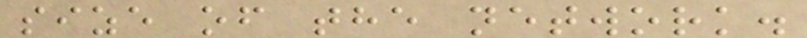size of the network.
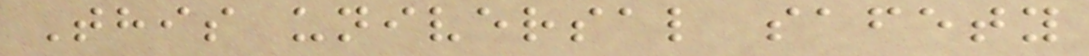This universal safety
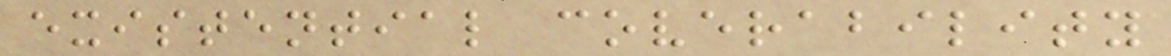existential coverability
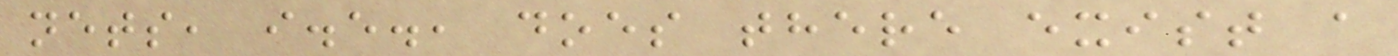nets, i.e., does there exist a
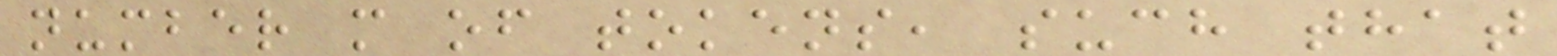number m of tokens, such that
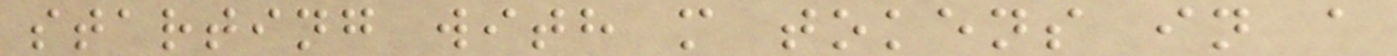starting with m tokens in a
